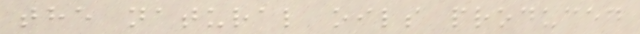the natural oils produced
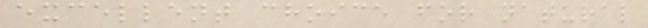excellent choice for natural
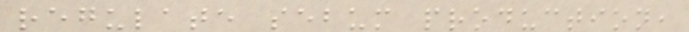regulate sebum production,
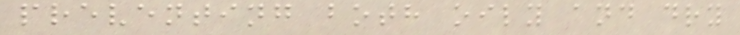preventing both oily and dry
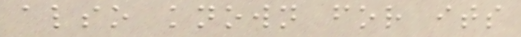also known for its
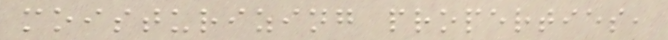moisturizing properties,
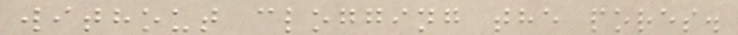without clogging the pores.
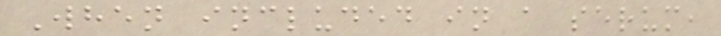When included in a serum,
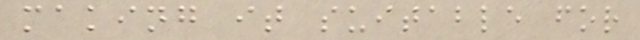making it suitable for
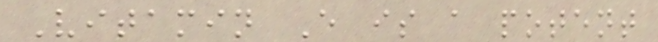Vitamin E is a potent
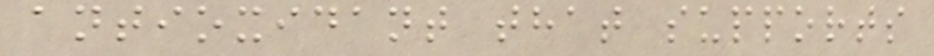antioxidant that supports
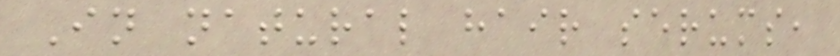In natural hair serums,
